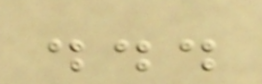...
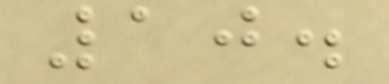10.
